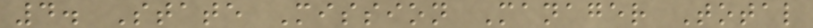4. State Mission Manager Total
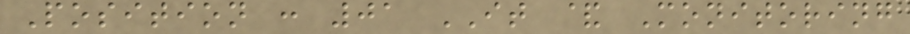Position : 01 IT & Monitoring
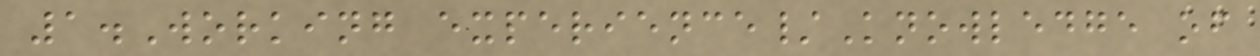1.Working experience/Knowledge of
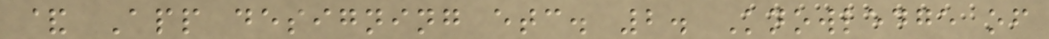& App designing etc. 2. Knowledge of
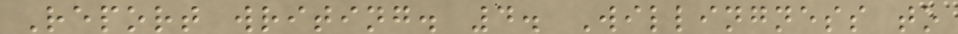Report writing. 4. Willingness to
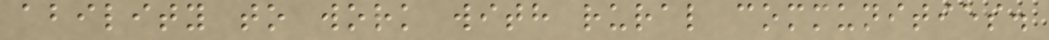ability to work with rural communities.
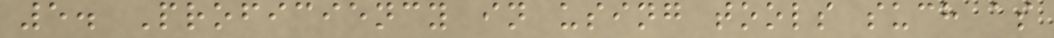5. Proficiency in using tools such as
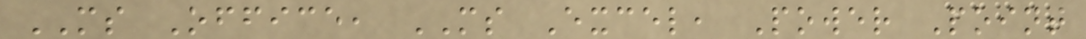MS Office, MS Excel, Power Point
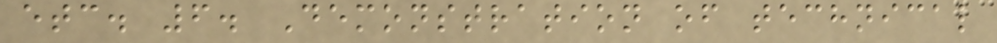etc. 6. Demonstration of technical
